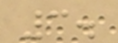3.
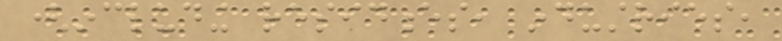(including residences, industries,
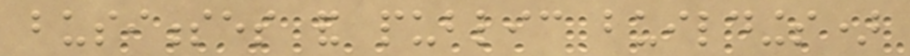businesses and public buildings)
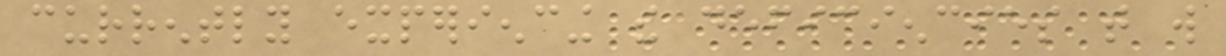currently experiencing the deficiencies that will
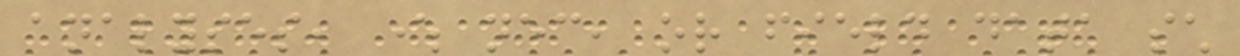analyses, where necessary, or field data such
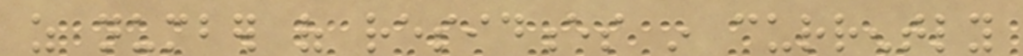as number of residences in currently
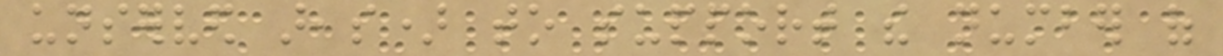unserved areas) to support the number of
